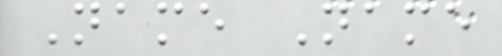Name Name
